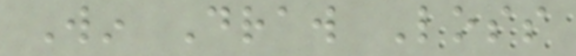Win Draw Loss
